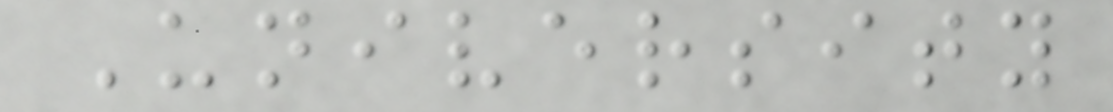University
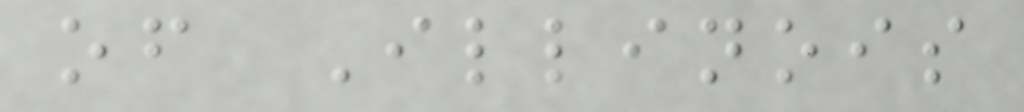of Illinois
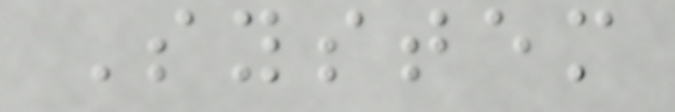System
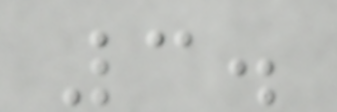3.
